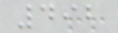492
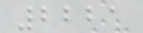2221
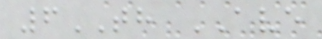6TH AVE
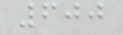600
